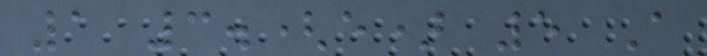1 3.(e) 5 A
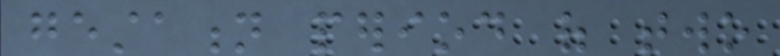gestation period of two
